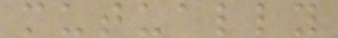mutually
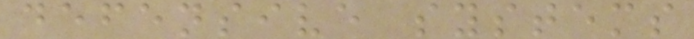defensive systems
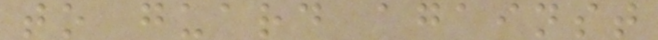to guard against
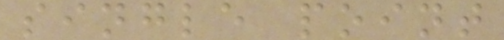single point
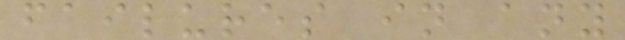failures in any
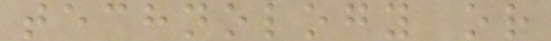technology or
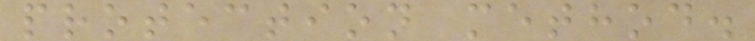protection method.
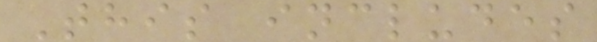This includes
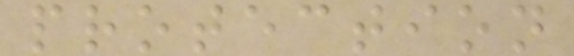protection
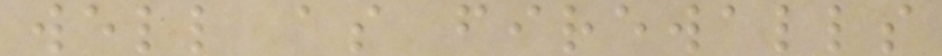well as firewalls
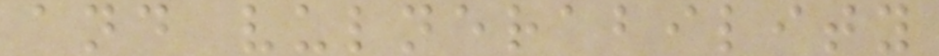and vulnerability
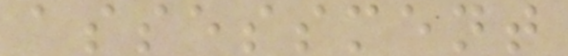assessment
